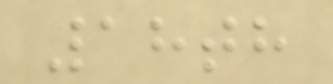18th
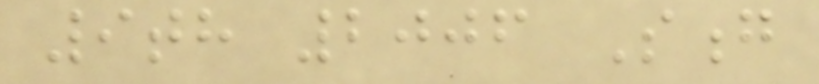9th 2006 Song
